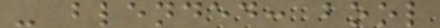- blended: bool
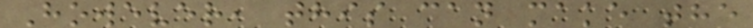However, this can make the
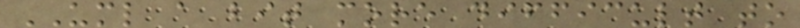UML a bit more difficult to
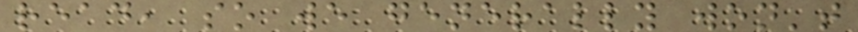read, so we generally won't
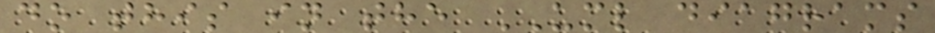do this in the UML diagrams
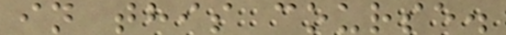in this course.
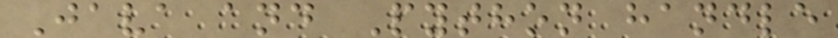Java and Python handle
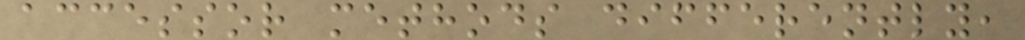accessor methods differently,
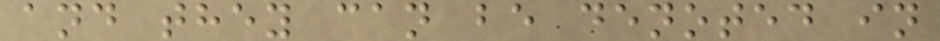and they can be denoted in
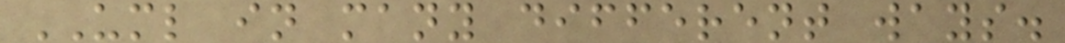UML in many different ways.
